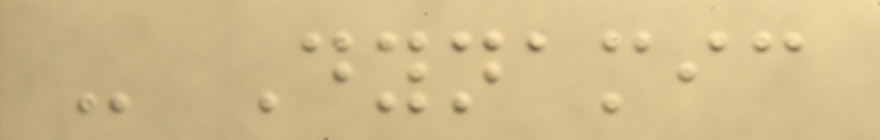- Dynamic
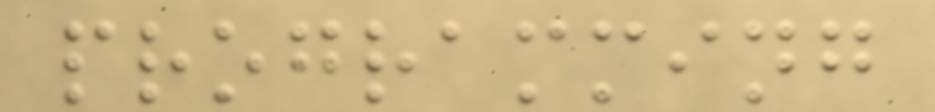programming
